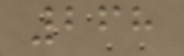268
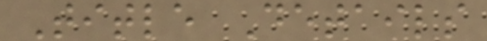Title Details
